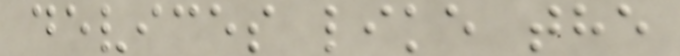devices like the
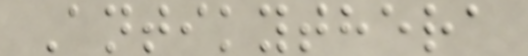Antikythera
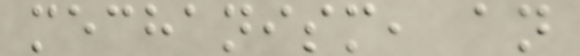mechanism, an
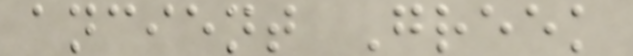ancient Greek
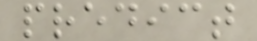predict
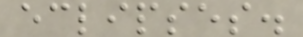eclipses.
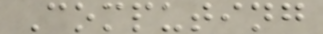Computing
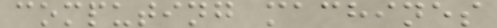computing machines
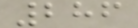286
